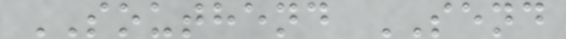SOUTHEND SEND
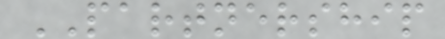PARTNERSHIP
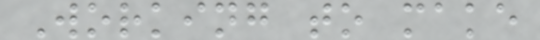Working to make
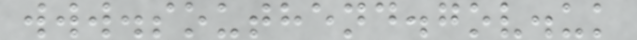www.southend.gov.uk
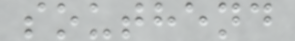southend
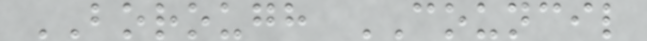BOROUGH COUNCIL
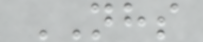NHS
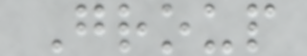Group
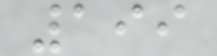199
